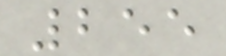255
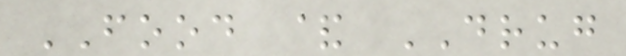FOOD & DRUG
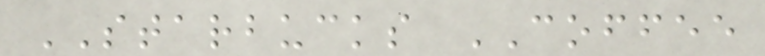STARBUCKS COFFEE
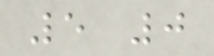5 0
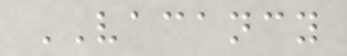VACANCY
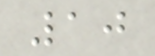10
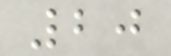20
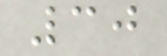30
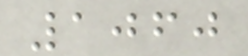1060
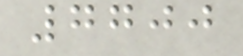7700
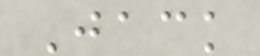Jack
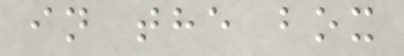in the box
